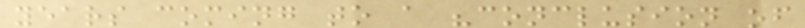years coming to a "conclusion of
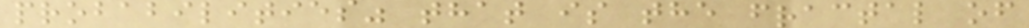probabilities" that is the fractal of
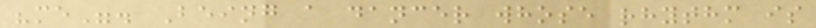"me". Being a dancer whose rhythm is
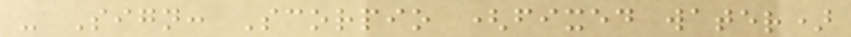- Sign: Scorpio (fixed water)
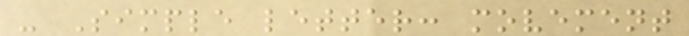- Simple letter: movement
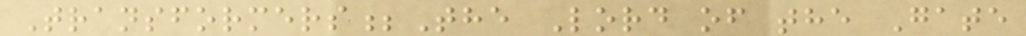Transformers;The Lord of the Gate
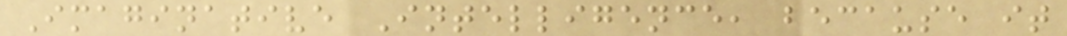Imaginative Intelligence, because it
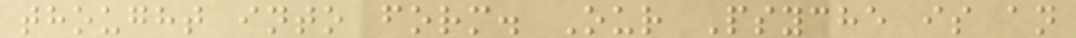thought into form. Our Psyche is an
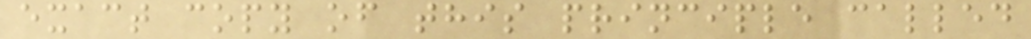exact copy of this principle called
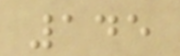145
